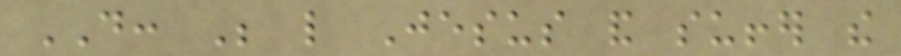DO: Be like Jesus and suffer the
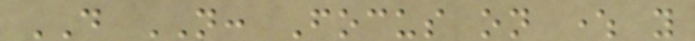DO NOT: Focus on where you
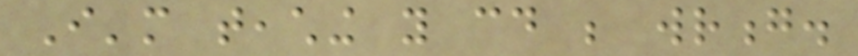I'm teaching you could be wrong.
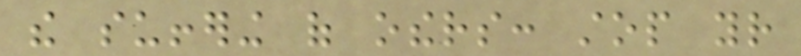the suffering of others: stop your
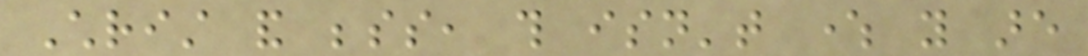Christ and besides, this isn't where you are
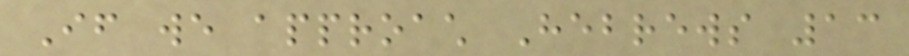If we approach Hebrews 13
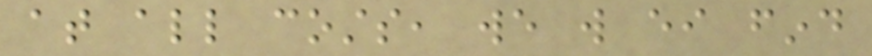at all costs, we will either find
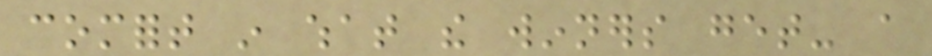comfort in what the winners get- a
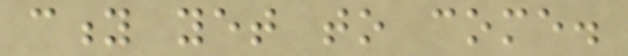city yet to come.
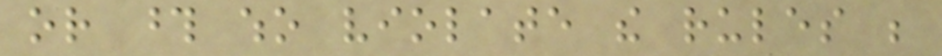or those who violate the rules be
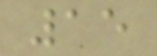15
